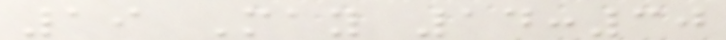19 May 14:30
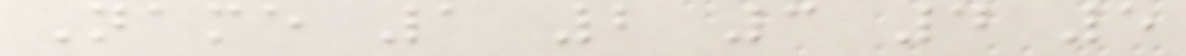Name 1 2 3 4 5
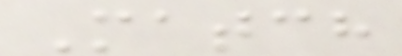Match
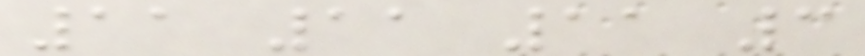11 11 11 3
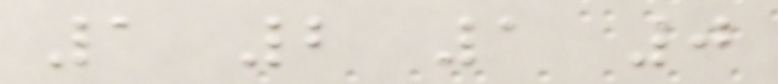1 2 1 0
